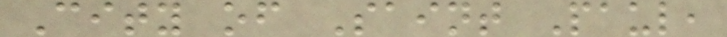City of Saint Paul,
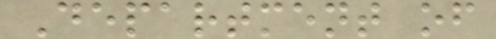Department of
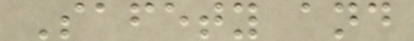Safety and
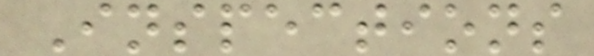Inspections
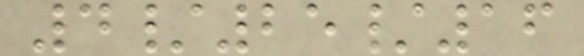4/25/16
